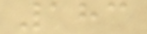183
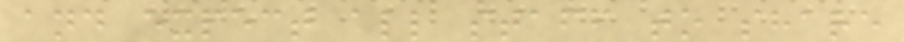and expect all staff to share
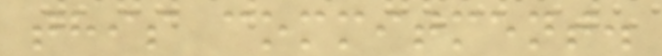this commitment.
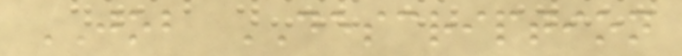JOB DESCRIPTION
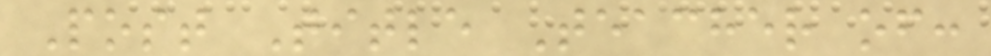Post Title Teacher of:
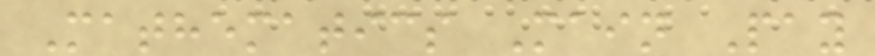Mathematics Main Pay
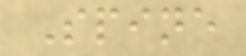Spine
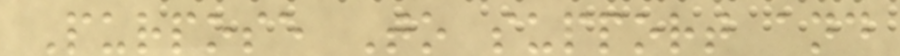Purpose To support and
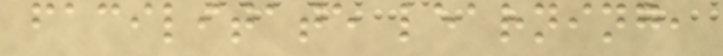facilitate learning,
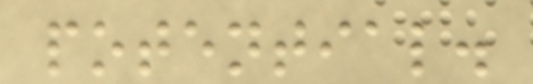potential.
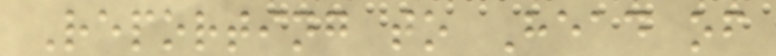Reporting to Head of
